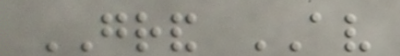GRAND AV
